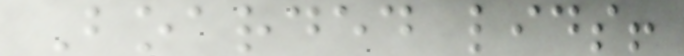Boarded lids!
